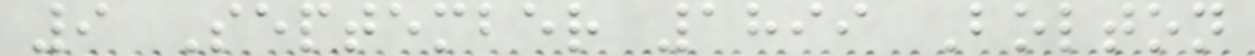9 September 1899 Bolton
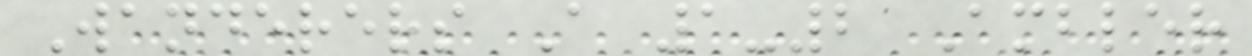Wanderers A 1-2 Ambler
